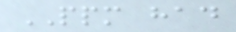PPM had
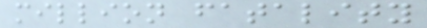million fatality
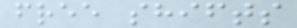free shifts
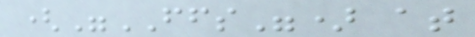("FFS") at
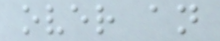over an
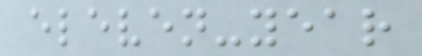eleven-year
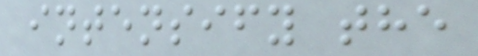intensify the
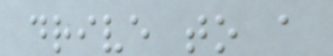drive to a
